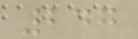247
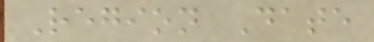Region Date
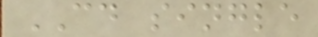CD single
